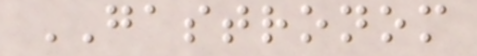GASTRONOM
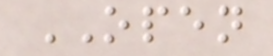OPEN
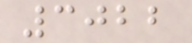3022
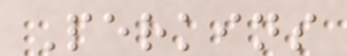Perkins
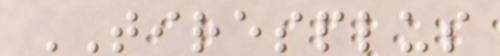TIRESPLUS
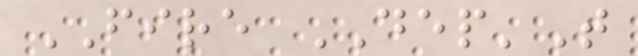FIRE DEP'T
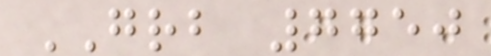GRB 7750
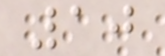10
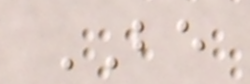BE
